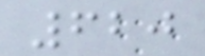620
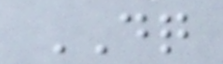DQ
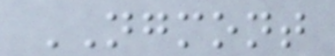NGMONT
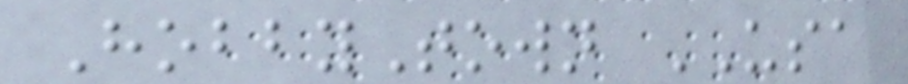HobbyTown USA
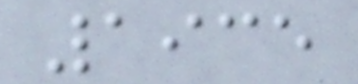1935
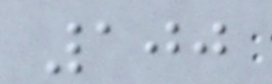100
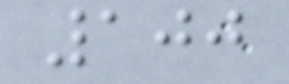100
